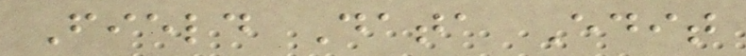Field Data Edit
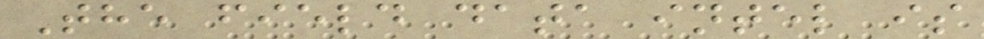The field data intel is
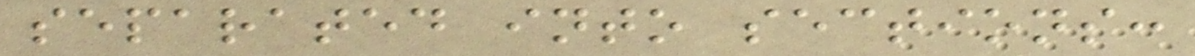separated into sections:
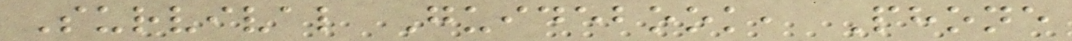Survival Guidebook, Phone
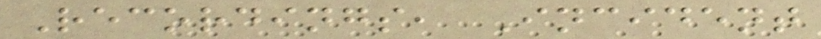Recordings, Incident
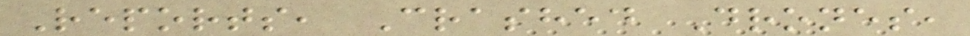Reports, Crashed Drones,
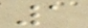1
